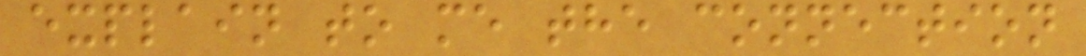explain to me the connection
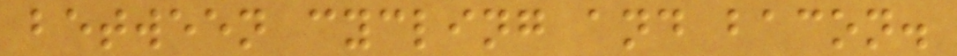between cycling and bacon.
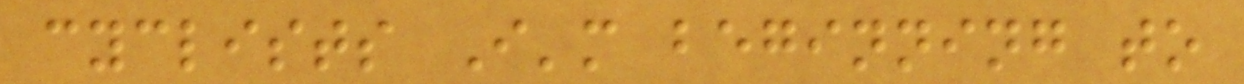cyclists I'm beginning to
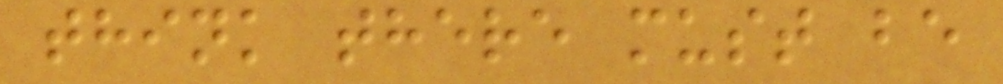think there must be
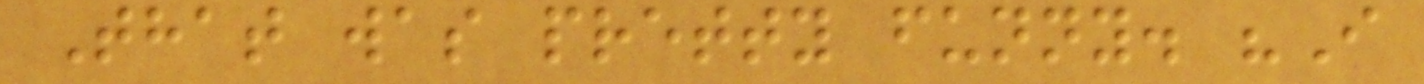That was pretty funny. "I
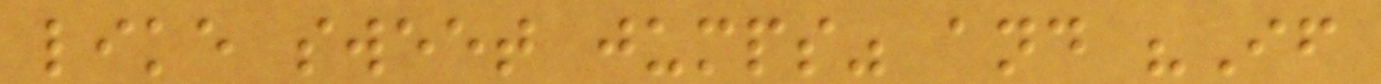like sweet jumps" and "If
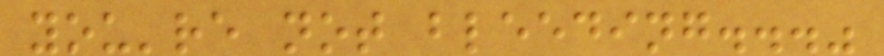you're not bleeding..."
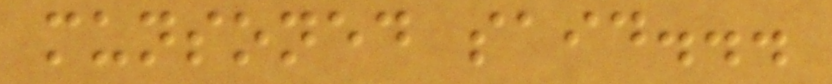munsoned said...
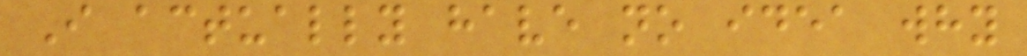I actually have no idea why
